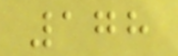178
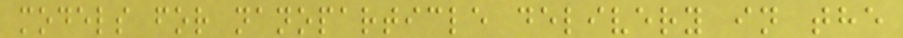models for nanoparticle delivery in the
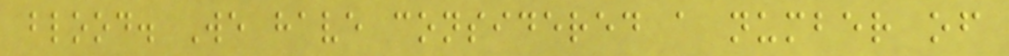blood. We have considered a number of
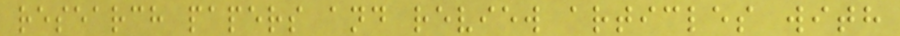research papers and review articles with
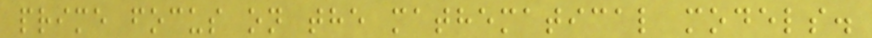prime focus on the mathematical models.
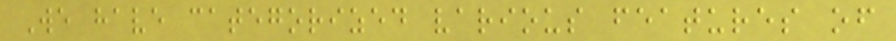We have categorized various features of
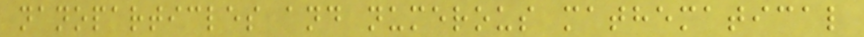nanoparticles and numerous mathematical
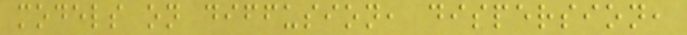models on diffusion, dispersion,
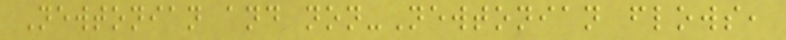Newtonian and non-Newtonian flows,
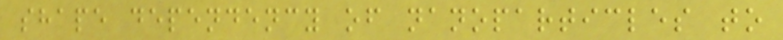shape dependency of nanoparticles to
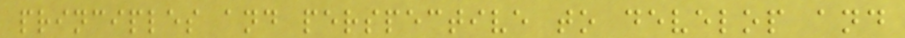principles and perspective to develop and
